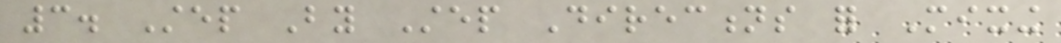3. Step By Step Directions for Mixing
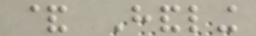& Handling
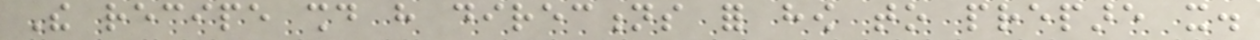The recipe should have directions for how to prepare it.
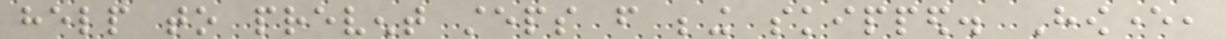help to prevent steps from being skipped. However,
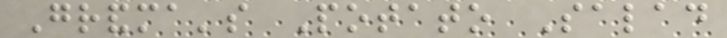Grandma's Potato Salad
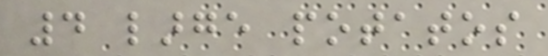4 large potatos
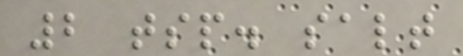2 tsp. salt
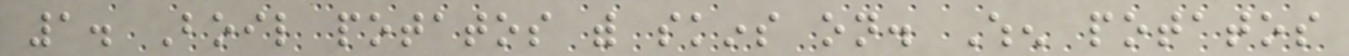1. Boil potatos with skins on. When potatos
